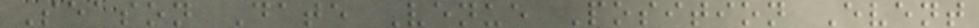Season Date Venue Position Event
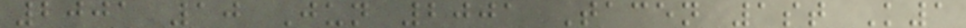2001 10 Jun 2001 Tacen 1st K1
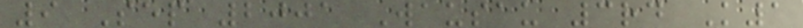9 Sep 2001 Wausau 3rd K1
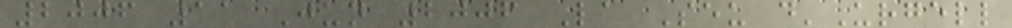2006 11 Jun 2006 La Seu d'Urgell
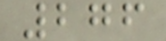276
